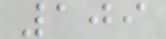109
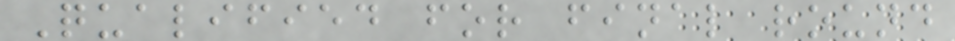Qualified for final round
